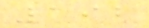192
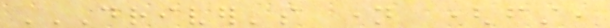DRIVER'S NAME (FIRST,
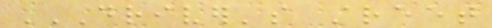DRIVER'S STREET
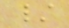/
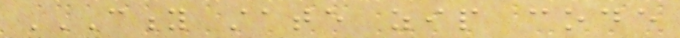CITY STATE ZIP CODE
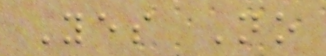Yes No
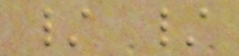/ /
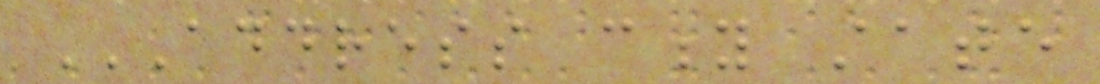ADDRESS CITY STATE
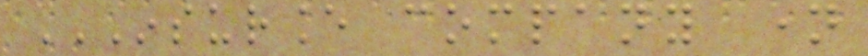INSURANCE COMPANY NAME
